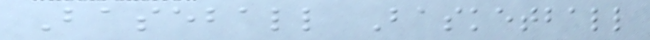Baseball Basketball
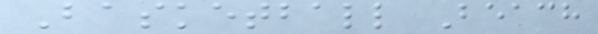Basketball Beach
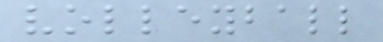volleyball
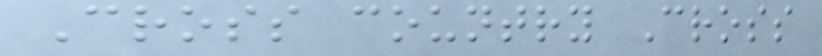Cross country Cross
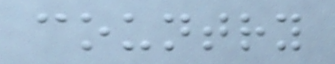country
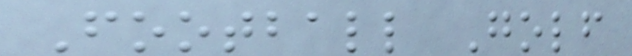Football Golf
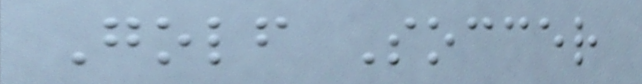Golf Soccer
